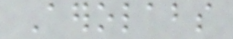Aerolabs
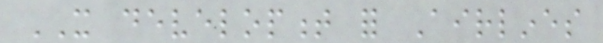IT development for Airlines
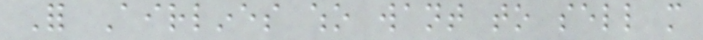For Airlines who want to sell more
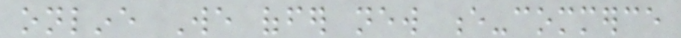online We offer new e-commerce
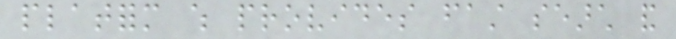platform which provides fast search and
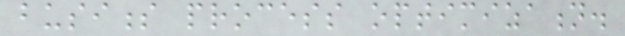business process optimization.
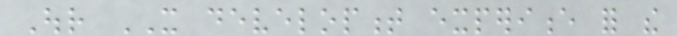Our IT development experience for the
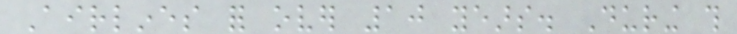Airlines for over 10 years. During this
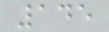145
